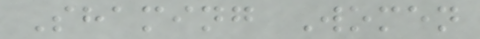Shaming Women
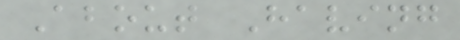About Having
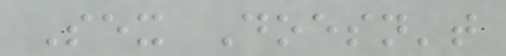Sex Doesn't
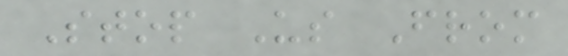Stop Us From
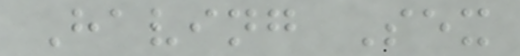Having Sex
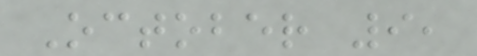October 9,
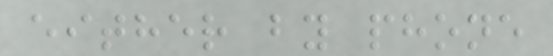either by phone
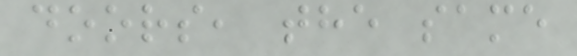doors, the same
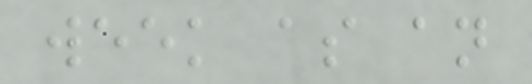week as an
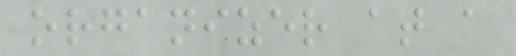organizer at a
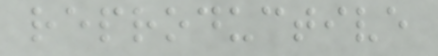reproductive
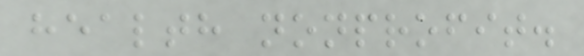health nonprofit.
